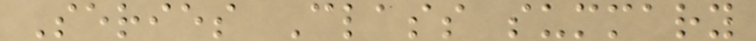Series Class summary
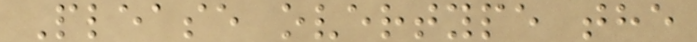Please overtype the
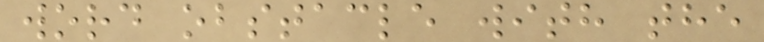word obstacle with the
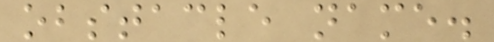obstacle name.
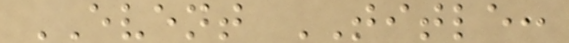EVENT TITLE:
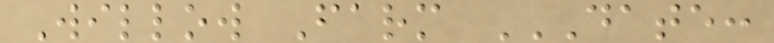Willow Farm DATE:
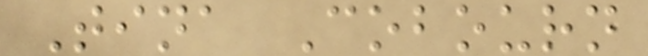Tina Cobourn
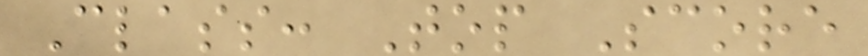Class: Top Score
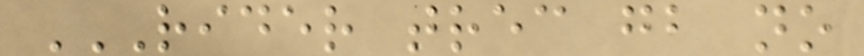RIDER TREC GB NO
